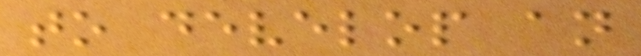to develop an
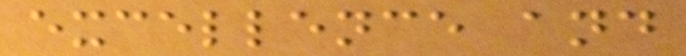excellence and
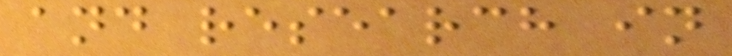and research in
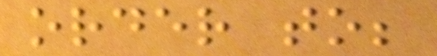order to;
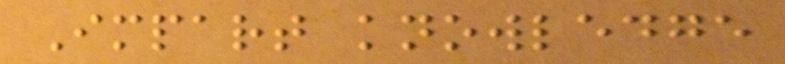Impart knowledge
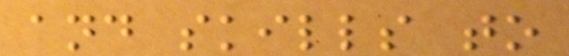and skills to
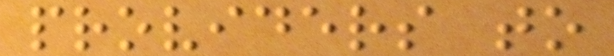providers to
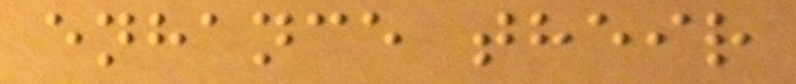enhance their
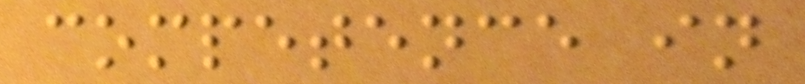competence in
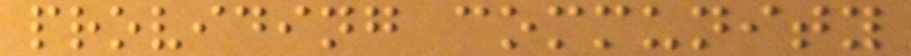providing community
